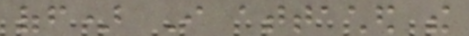off) I attached the
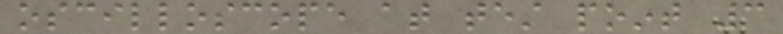oscilloscope at test point 3
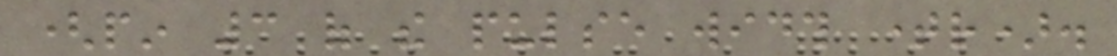(pin 3 of the pulse width timer).
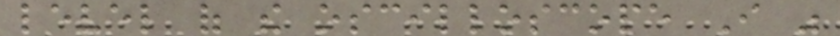level of the oscilloscope I was
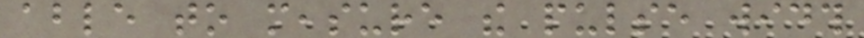able to measure the pulse width
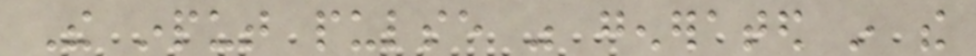The input pulse was generated in the
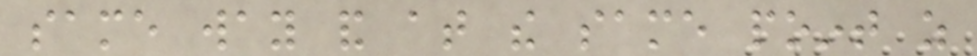same way and at the same point as
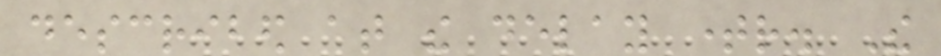described at the delay timer. The
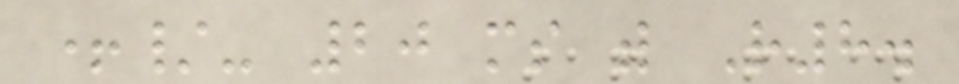+/- 20 ms with R8.
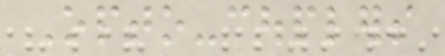Opto-couplers
